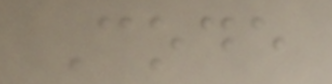Code
